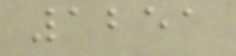1251
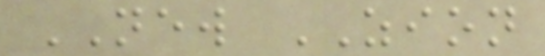NEW ZION
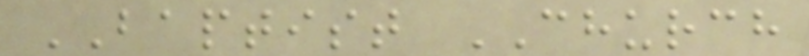BAPTIST CHURCH
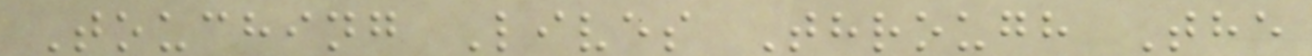Touching Lives Through The
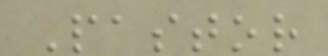Pastor
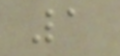1
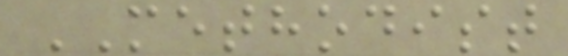METHODIST
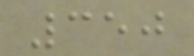350
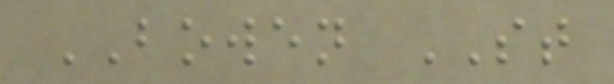BOWEN ST
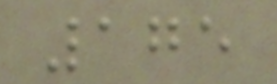175
